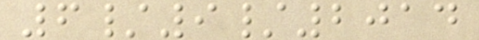6/9/2014
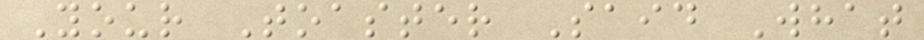Your Toaster Said What
